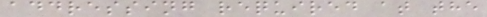addressing required at the
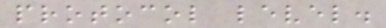protocol level.
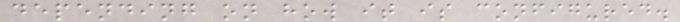depending on how it is configured.
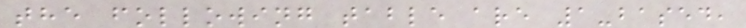the following table are 1-based,
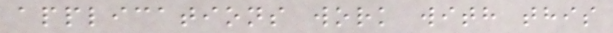applications work with this
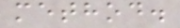method.
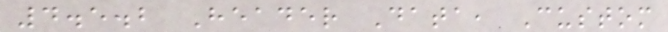4.5.2 Header Data, Custom
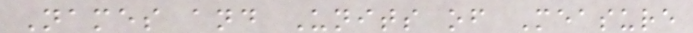Names and Units of Measure
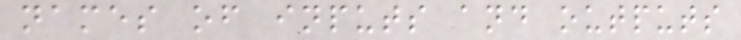names of inputs and outputs
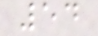54
